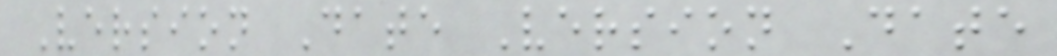Version Date Version Date
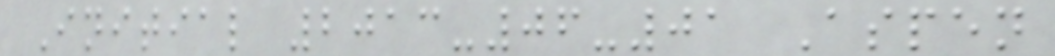Initial 2013-06-01 Aspen
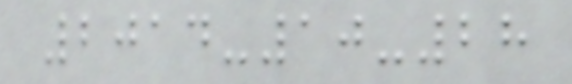2014-10-28
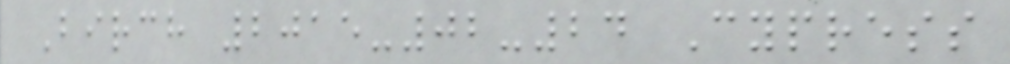Birch 2015-02-24 Cypress
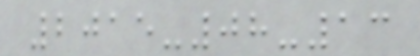2015-08-13
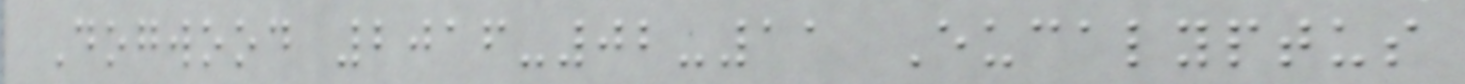Dogwood 2016-02-11 Eucalyptus
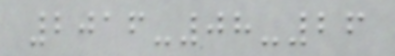2016-08-26
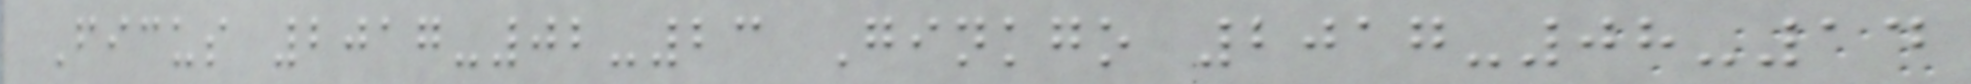Ficus 2017-02-23 Ginkgo 2017-08-14
